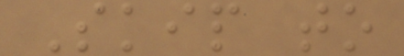Skip to
